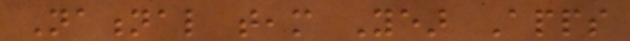National team Year Apps
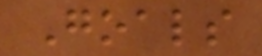Goals
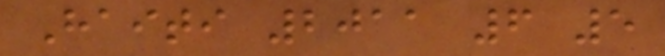Haiti 2011 6 5
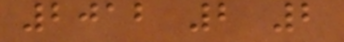2012 2 2
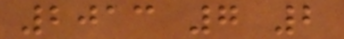2013 7 2
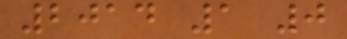2014 1 0
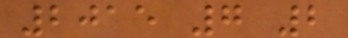2015 7 2
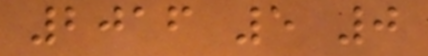2016 5 0
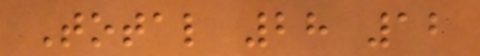Total 28 12
